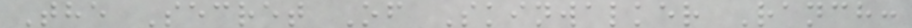The Secret Of Skinwalker Ranch:
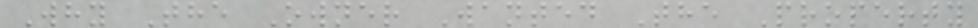Why The Owner Wanted The Property
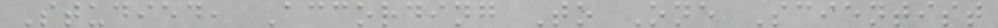Studied, According To One Scientist
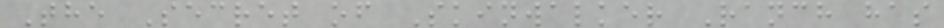The Secret of Skinwalker Ranch has
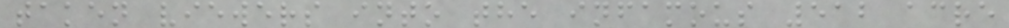taken viewers into the infamous 512 acre
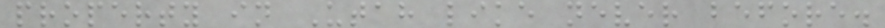property in Utah like never before.
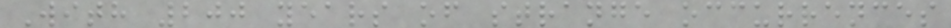With 200 years of strange occurrences
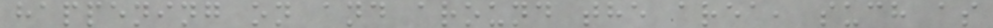happening on and around the area, such as
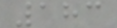183
